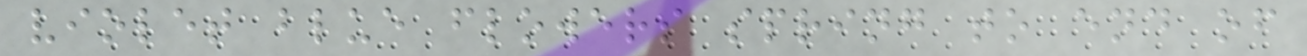violet blue flowers spring to end of
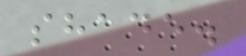shade.
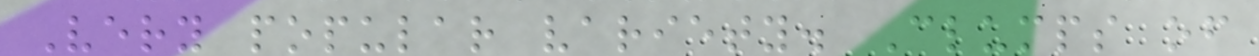Very popular variety. Clumps of
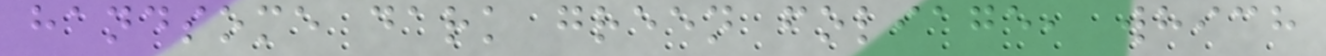handsome dark green foliage, which
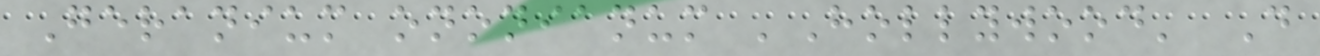Geranium ononianum 'Hollywood' D
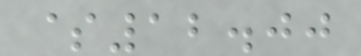$12.00
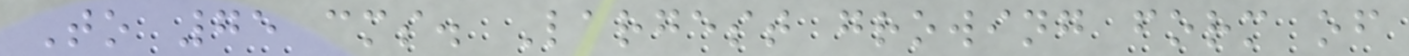To 75 cms. Largest growing form of
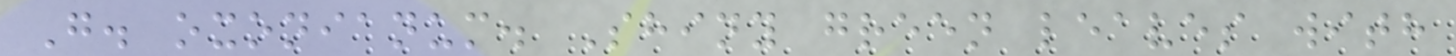G. oxonianum. Shiny green leaves with
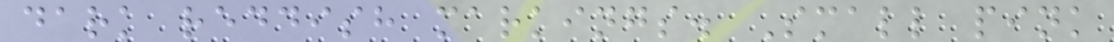dark reddish markings. Small pink
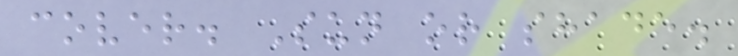cover. Sun or shade.
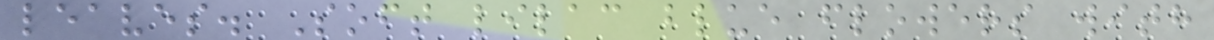leaves. Soft lilac blue flowers with
